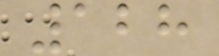128
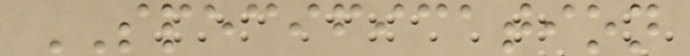SPECIFICATION
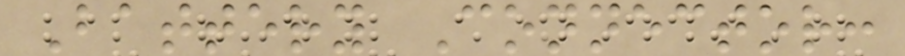Battery Connector:
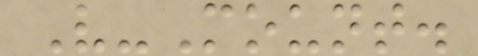V-Mount.
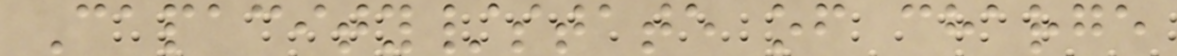Capacity/state of charge
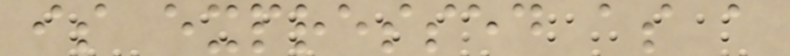is expressed as a
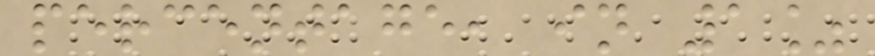percentage, in 1%
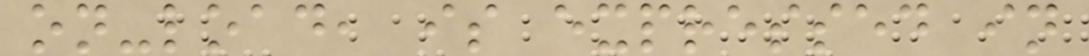on-load, is expressed in
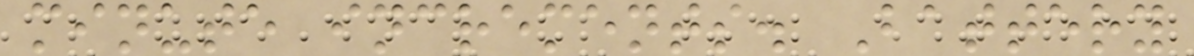minute increments. Battery
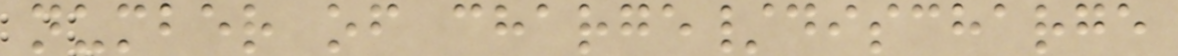number of charge/discharge
